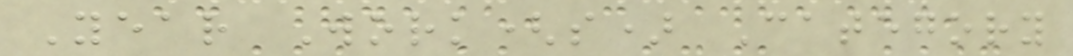Year Work(s) Category
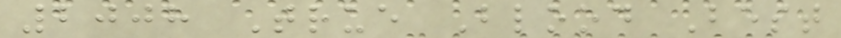2008 True Blood Best
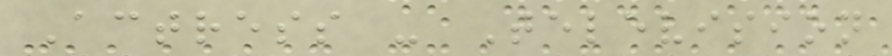Actress - Television
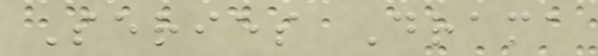Series Drama
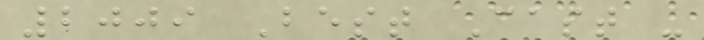2009 Best Cast -
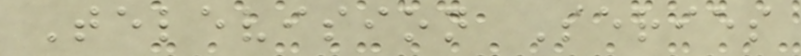Television Series
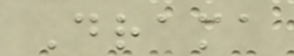Drama
